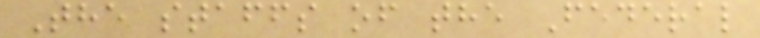The staffs of the Federal
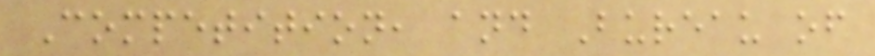Competition, and Bureau of
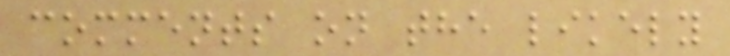comments on the likely
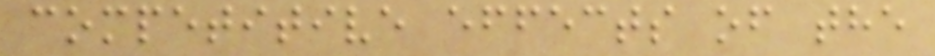competitive effects of the
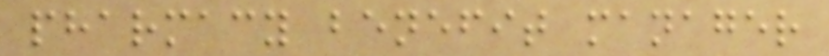pharmacy benefit manager
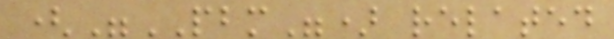("PBM") related
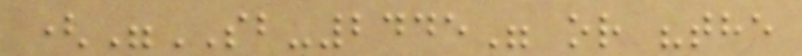("SB-2445" or "the
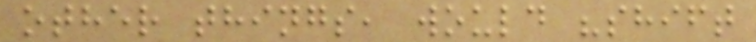other things, would "shift
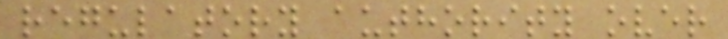regulatory authority over
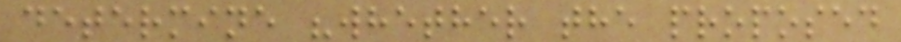determine "whether the proposed
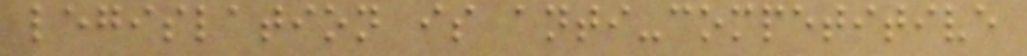legislation is anti-competitive
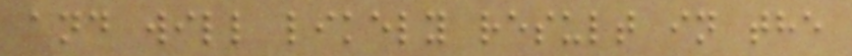and will likely result in the
